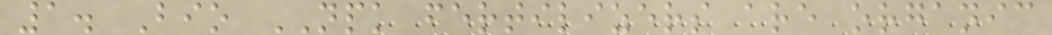1. Bio NPK fertilizers are organic
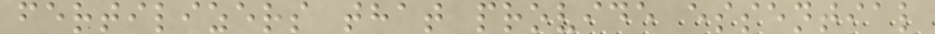fertilizers that provide essential
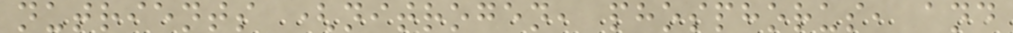nutrients (nitrogen, phosphorus, and
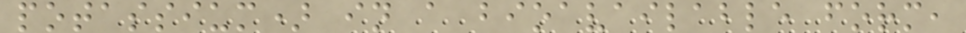potassium) in a bioavailable form,
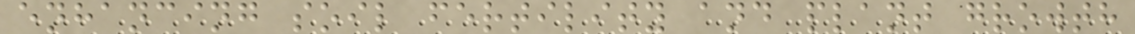enhancing soil fertility and plant growth
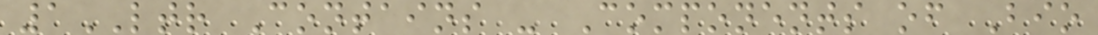1LTR Contains - Components of Bio
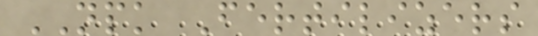NPK Fertilizers
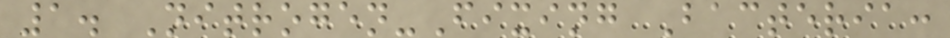1. Nitrogen-Fixing Bacteria:
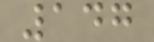147
